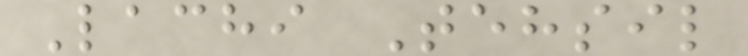Lachi Tehsil
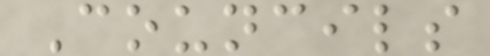Councils
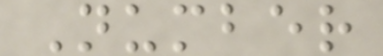Number
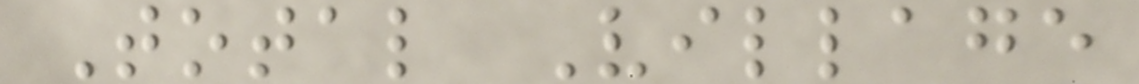Total Village
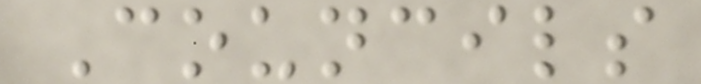Councils
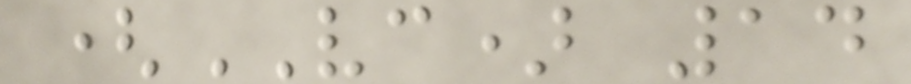(VC) 14
